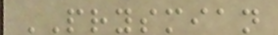PRYSMIAN
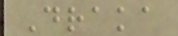Draka
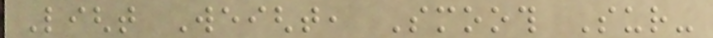Light Weight, Smooth Sur-
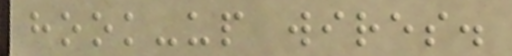hook-up wires.
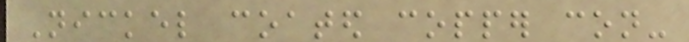Nickel coated copper con-
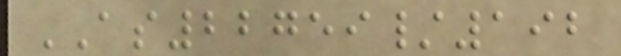AS22759/192
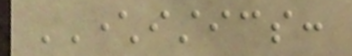CHARACTERISTICS:
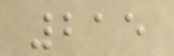215
